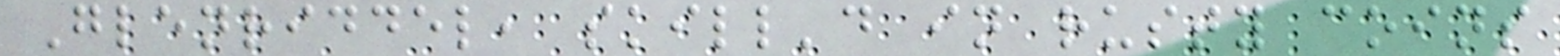Glenriddel, skill'd in rusty coins
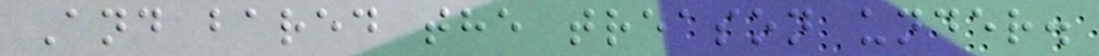And bared the treason under.
